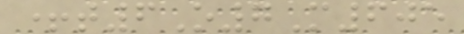+t6O7M605
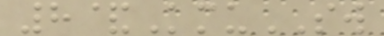8&KmuSW
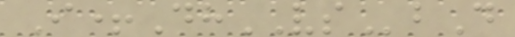I+DhVSbD
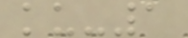ku-1
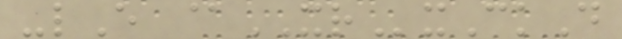-lE @XRxCkD
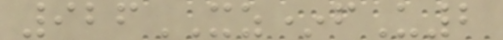926XZ*fU2
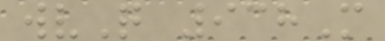wvQ 938M
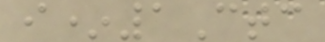i*1Ctc
